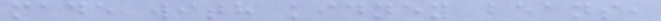made with kidney beans,
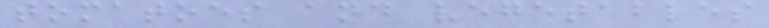tomatoes and vegetables
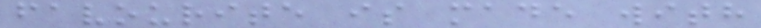favourite is made with
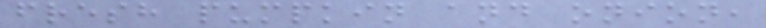fresh pumpkin and onion,
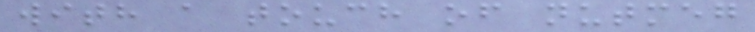with a touch of nutmeg
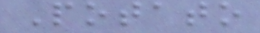Potato
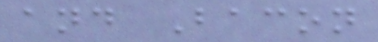and Bacon
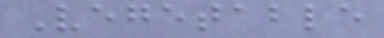Vegetable
